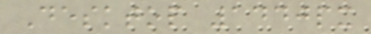Desktop 1440px
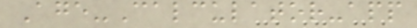Age-Calculator-app
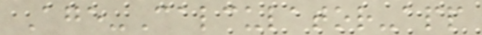Age-Calculator-app
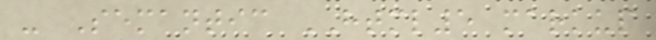- Semantic HTML5 markup
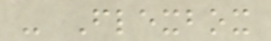- Flexbox
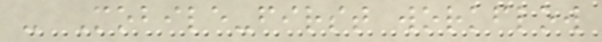- Mobile-first workflow
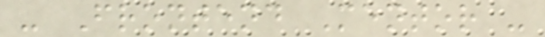- Frontend Mentor -
